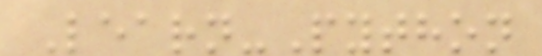Learn-Python
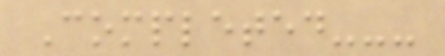Completed---
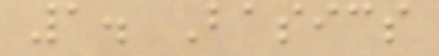1. Basics
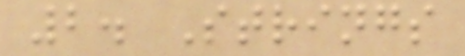2. Strings
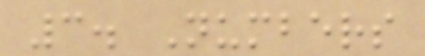3. Numbers
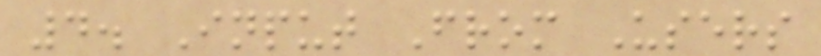4. Input From Users
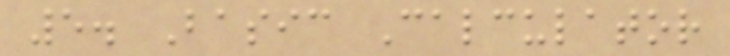5. Basic Calculator
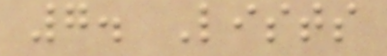7. Lists
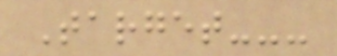Target---
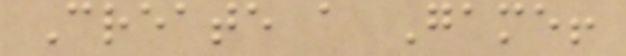Create a Game!
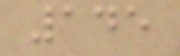145
